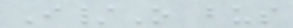I/O bus
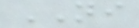NI
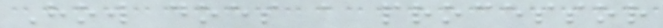How does a processor
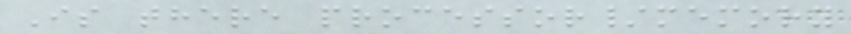Is there processor/memory
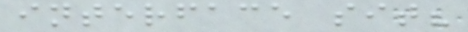interface sit?
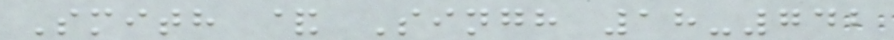Smith & Singh 18-742
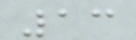13
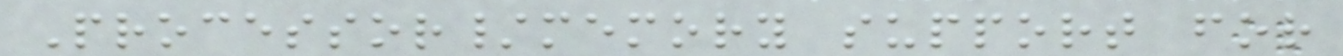Processor/memory support for
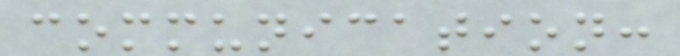communication:
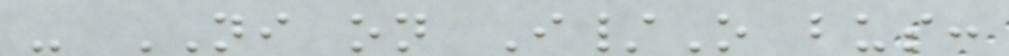- NI on I/O bus:
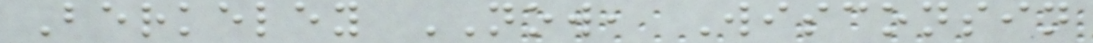Berkeley NOW, Wisconsin
